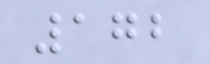172
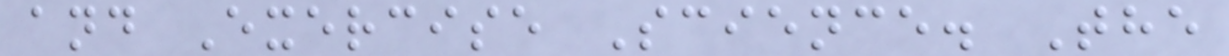and Exercise Science. The
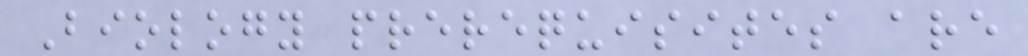Biology prerequisites are
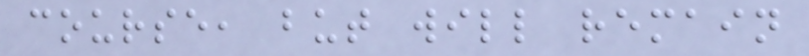course, but will remain
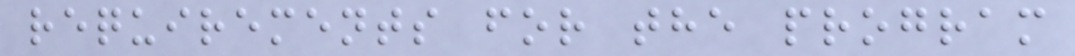requirements for the program
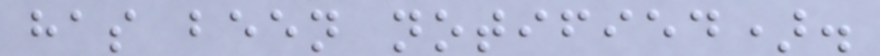has been notified).
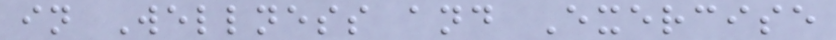in Wellness and Exercise
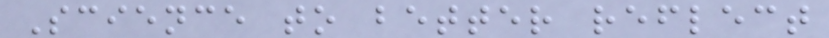Science to better reflect
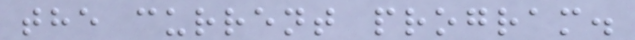the current program.
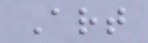Art
